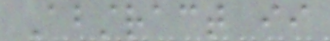Abstract ii
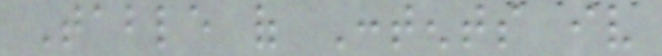Table of Contents iv
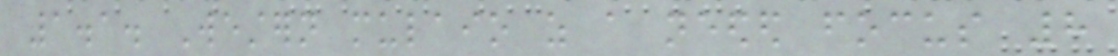1.1. Western mulaio as a needed focus 8
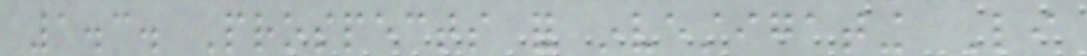1.3. Prospects for investigating Li
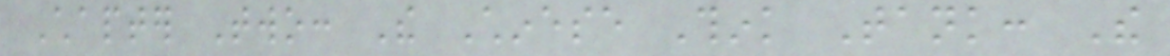Chapter Two: The Chinese Think Tank: The
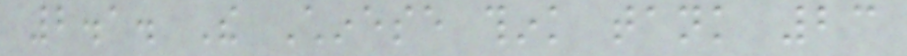2.1. The Chinese think tank 23
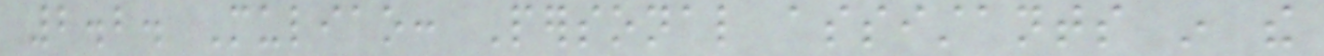2.2. Muliao: Personal assistants in the
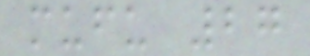mufu 27
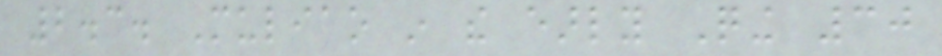2.3. Muliao in the early Qing 30
